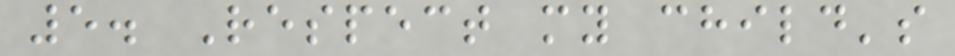5. Respect my child's
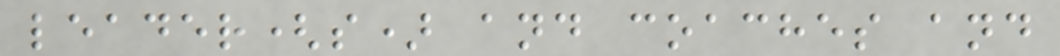leader(s) and coaches and
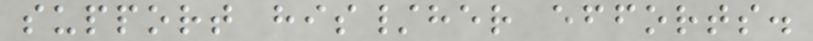support his/her efforts.
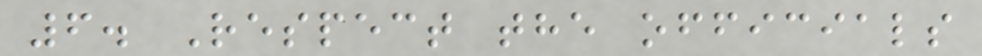6. Respect the officials
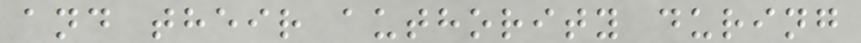and their authority during
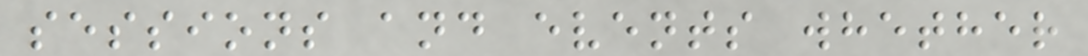sessions and events whether
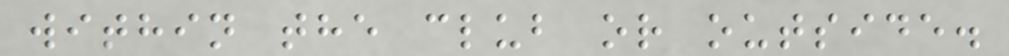within the club or outside.
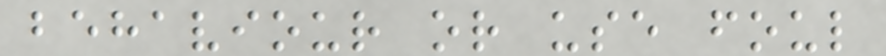behaviour or use foul
